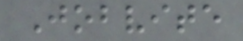Jobvite
